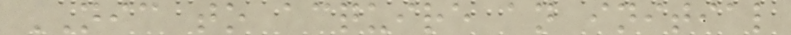NIC to acquire an initial
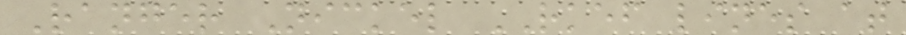Ranger Nickel RKEF lines at
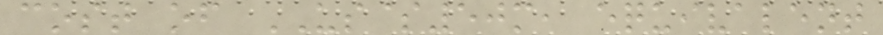cost of US$50m, equivalent
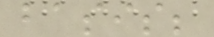basis;
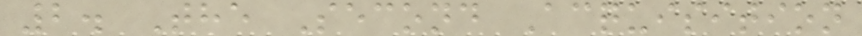2. The Second Acquisition
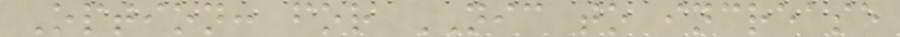Option: for NIC to increase
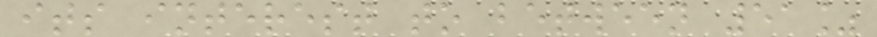its interest to between 51%
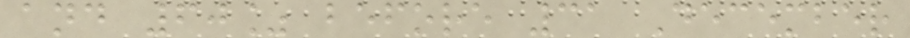and 60% before 31 December
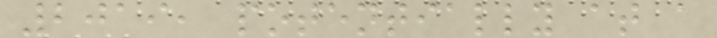2019, potentially at a
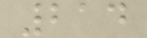214
